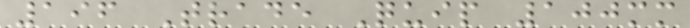196 Trade Quip 100mm
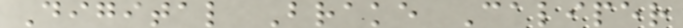Digital Brake Caliper
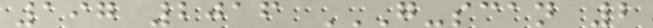197 2016 G-SCAN 2
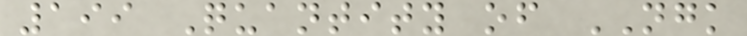199 Quantity of NGK
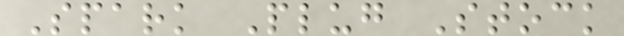Spark Plug Stock
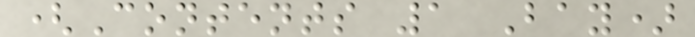(Contents 1 Bay)
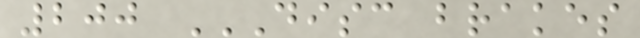200 DISC BRAKES
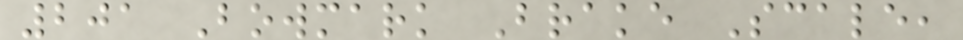201 Bowmark Brake Scale,
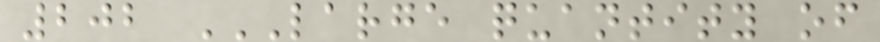202 LARGE QUANTITY OF
